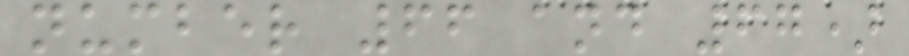number 66 and 67)
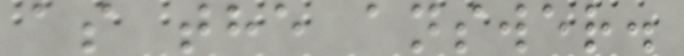as the answer.
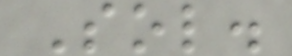Sol.
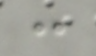:
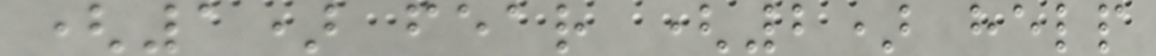(1) fear (2) help
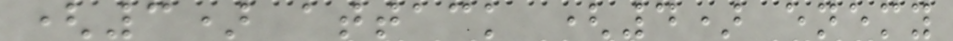(3) attack (4) enemy
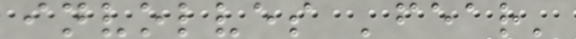involves 'fear'
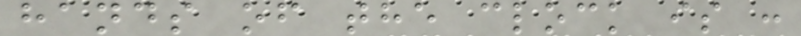hands of the clock is :
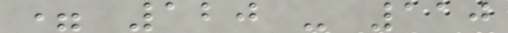= 120 - 110
